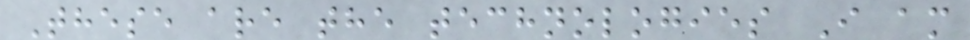These are the technologies I am
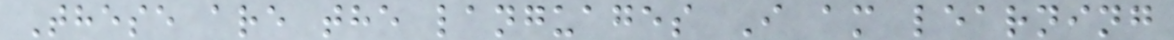These are the languages I am learning
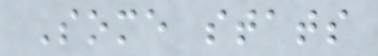Some stats
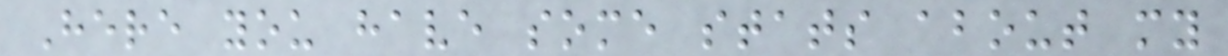Here you have some stats about my
